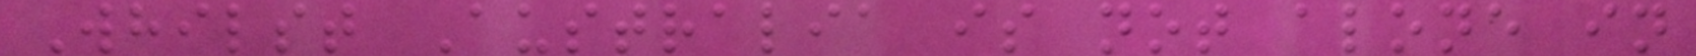Whilst Australia is not alone in
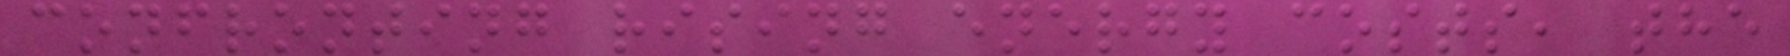confronting rising energy costs, the
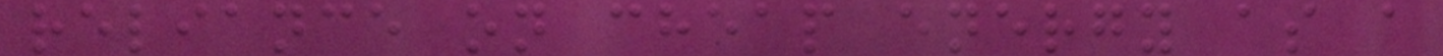reliance on cheap energy as a
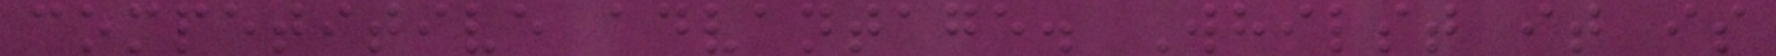competitive advantage. Whilst it is
